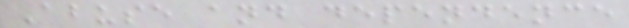Abuse and dependence
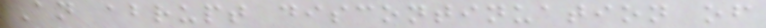An abrupt discontinuation of
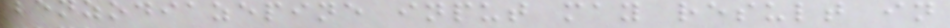benzodiazepine input may result in
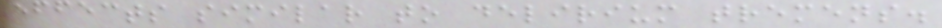effects similar to delirium tremens.
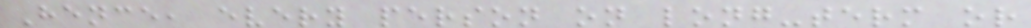Hence, every person on long-term or
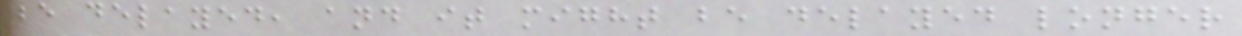be delayed, and it might be delayed longer
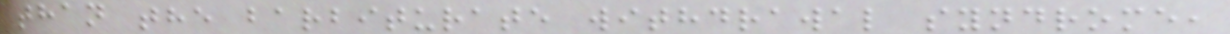than the barbiturate withdrawal syndrome,
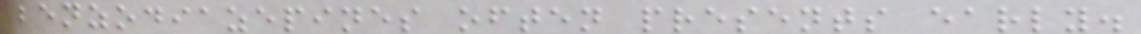benzodiazepines often presents early.
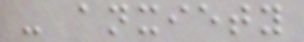- anxiety
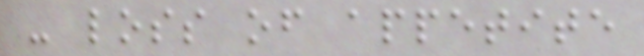- loss of appetite
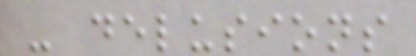- delusions
